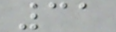31
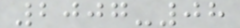2007-08
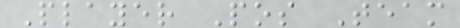Player Pos Team
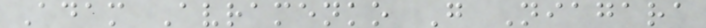Adam Avramenko G Niagara
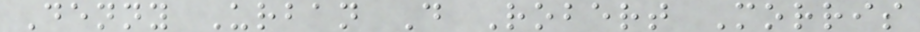Denny Urban D Robert Morris
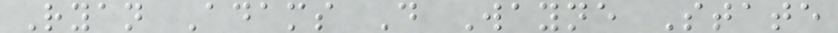Ryan Adams D Wayne State
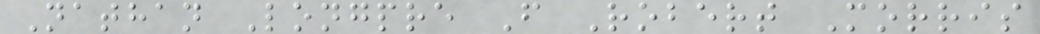Nathan Longpre F Robert Morris
